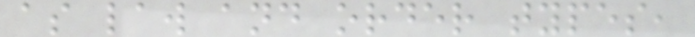as law and order types,
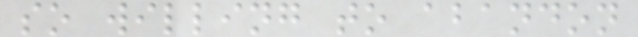so willing to abandon
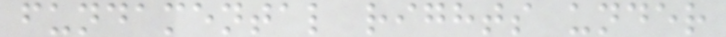fundamental rights under
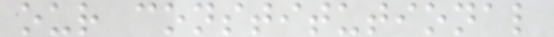our constitutional
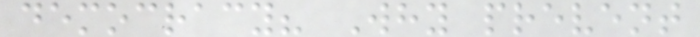democracy? Why prevent
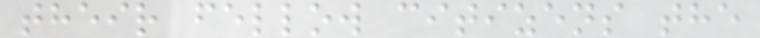their fellow citizens the
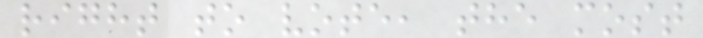right to vote, the most
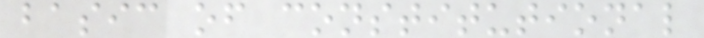basic of constitutional
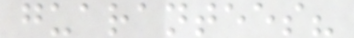guarantees?
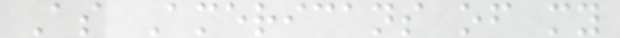As Americans of my
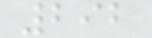292
